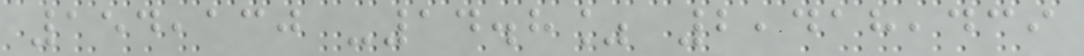154,130 -14.8% 2,418,439
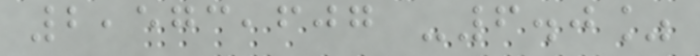2,573,607 -6.0%
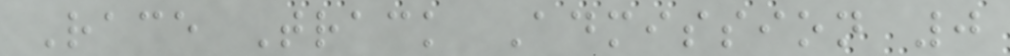Race Track Admission 0
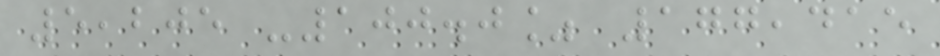5,205 -100.0% 177,415
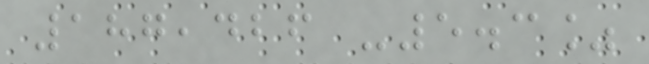187,426 -5.3%
